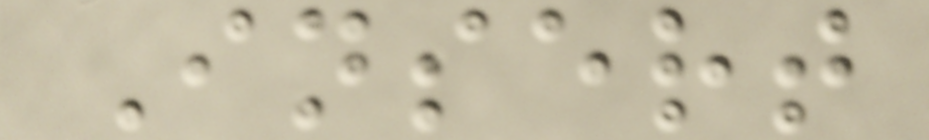Insert
